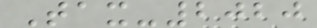Tax-2020
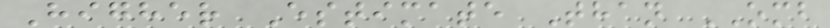Higher Estimate Than OMB
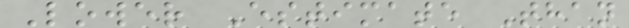Lower Estimate Than
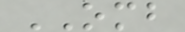OMB
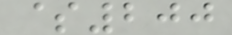$200
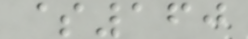$160
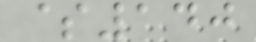$140
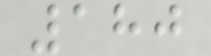180
